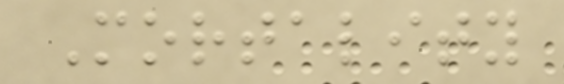Mortality
